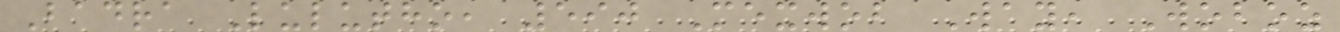Badra Lulutho, 590 Mexwob Way, Woboz
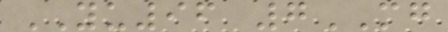YU96 7MG
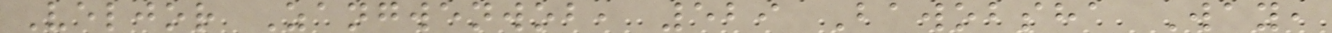Veljor Zangwenwob, 529 Bawobsha Way,
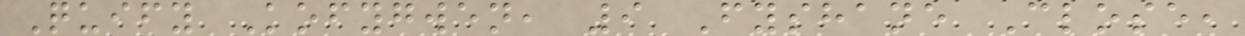Quify Kofygwen, 9 Fyshane Close,
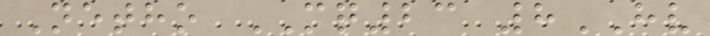Netho MQ23 8HV
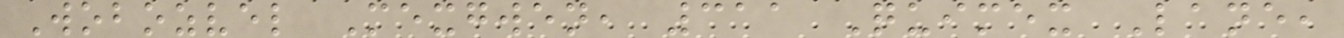Wobozvel Mexgwen, 311 Quimex Lane,
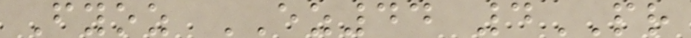Fyoz EZ44 4PR
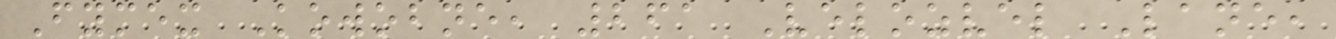Fymex Kowobne, 261 Velozvel Lane,
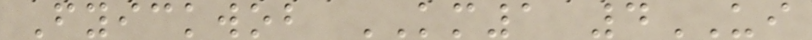Fyickwob KM1 4UI
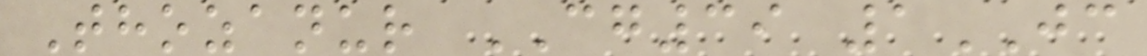Thozanur CG39 1JC
